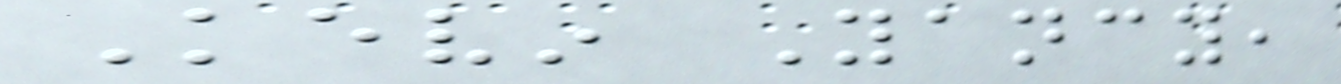Kevin Yancy,
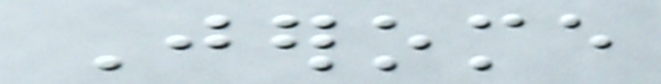Jerome
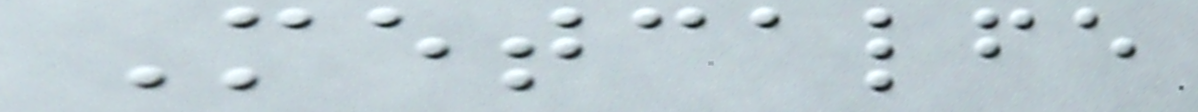Metcalfe
